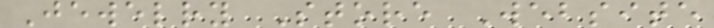Jewelry Store Website
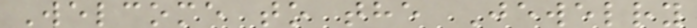Welcome to the Jewelry
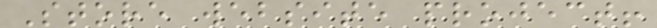Store website project!
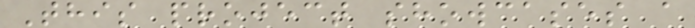This project showcases a
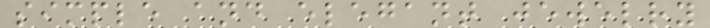simple and elegant jewelry
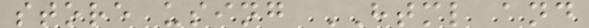store using HTML and
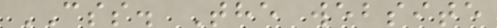CSS. The website
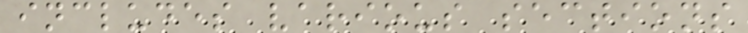includes various sections
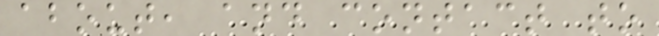about, and contact to
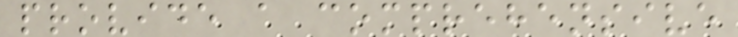provide a comprehensive
